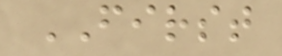FIRST
